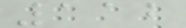112
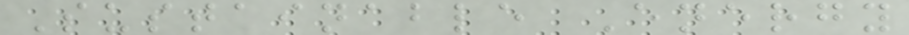Sustainable Energy
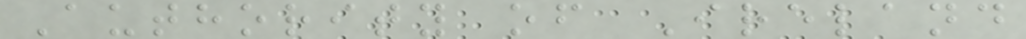Authority of Ireland
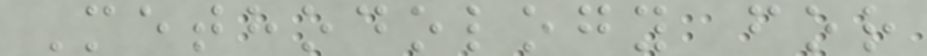Methodology for
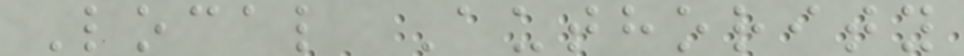Local Authority
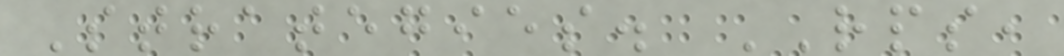Strategies. RPS,
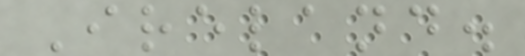Ireland.
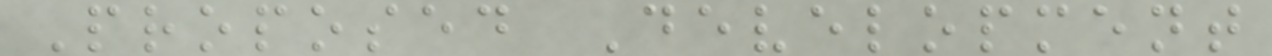Proposed Development
